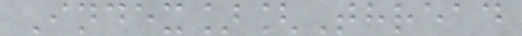Index][Thread
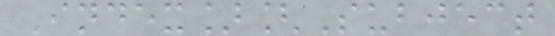Index][Subject
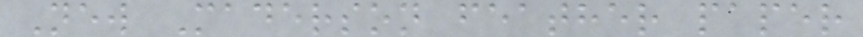New Maderson feather paper
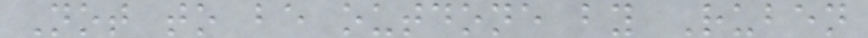Not to be outdone by Ruben
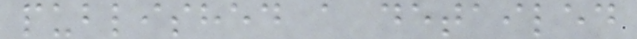published a detailed
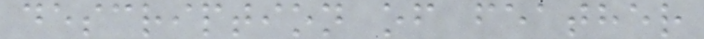description of feather
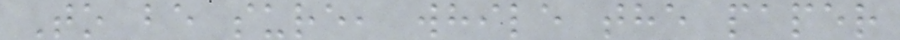To be sure, while the paper
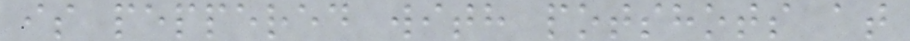is peppered with potshots at
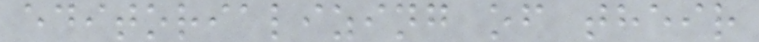editorializing of their
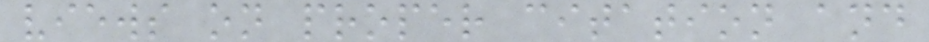views on proper citation and
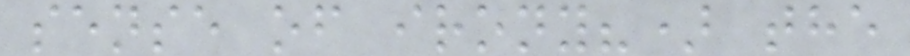sense of irony?) the
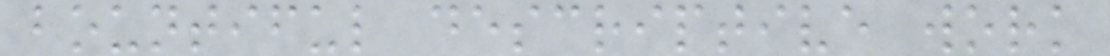bountiful descriptive work
